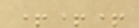+++
